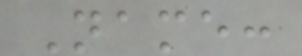Name:
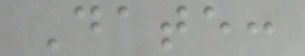Date:
